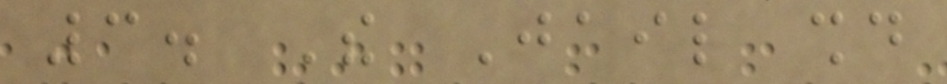3. The Jail should
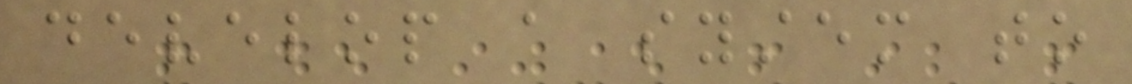develop a system to
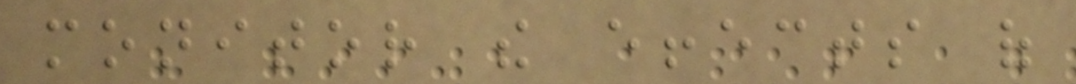monitor the effects of
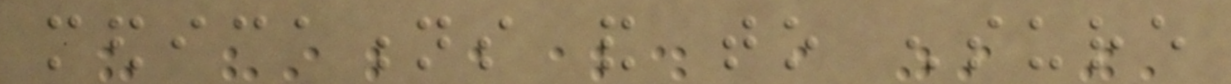medications and to ensure
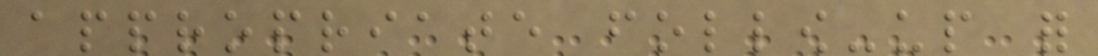appropriate follow-up for
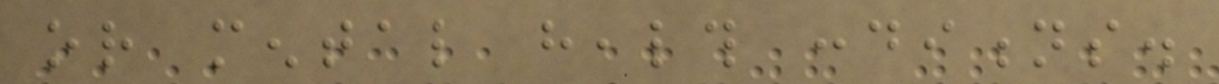or mental health conditions.
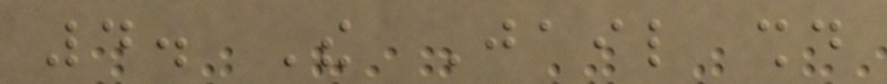4. The Jail should
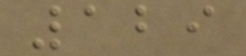129
